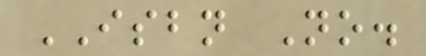ISBN No.
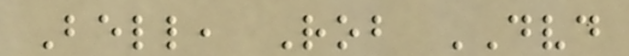Bell, Rob DVD
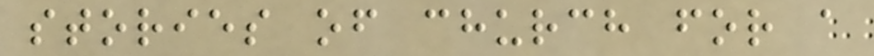stories of church for a
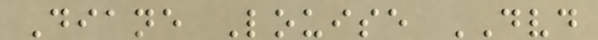Diane Louise DVD
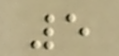5
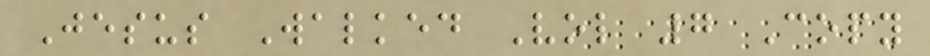Jesus Walked Vol 7 Copy
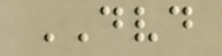DVD
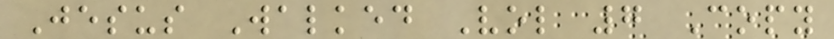Jesus Walked Vol 7 Copy
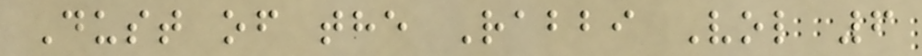Dust of the Rabbi Vol 6
